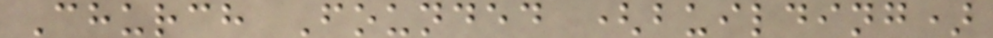Church Founded (building)
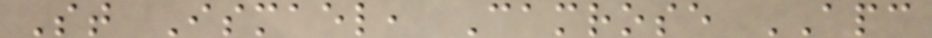St Ismael, Camrose APC
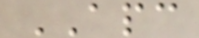APC
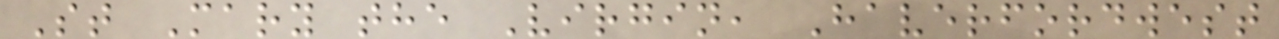St Mary the Virgin, Haverfordwest
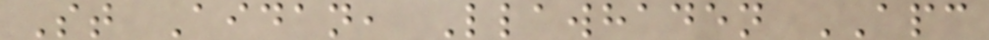St Aidan, Llawhaden APC
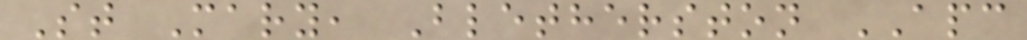St Mary, Bletherston APC
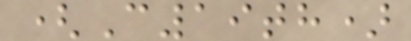(C19th)
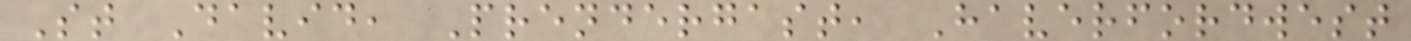St David, Prendergast, Haverfordwest
